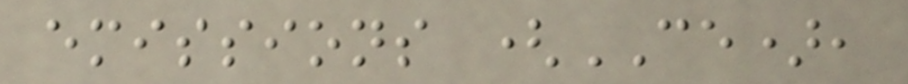emissions (CE),
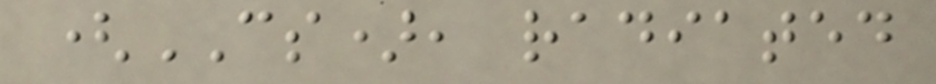(CS), radiated
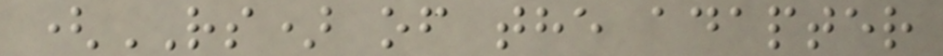(RS) of the adapter
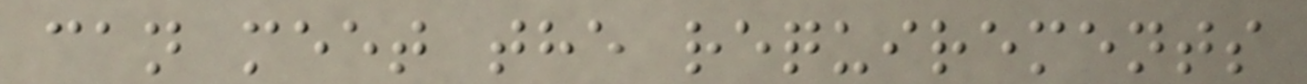can meet the requirements
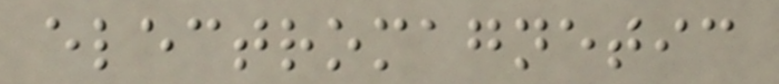electromagnetic
